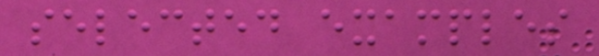selected examples
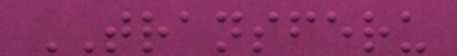TRANSFERU
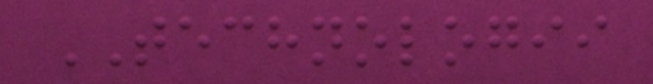TECHNOLOGII
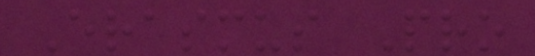Erasmus Pro
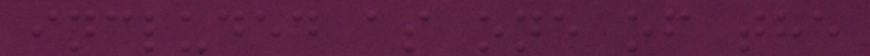included as one of the
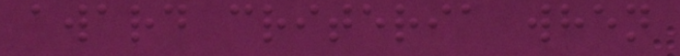award criteria when
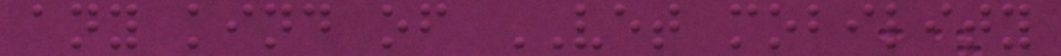any kind of VET mobility
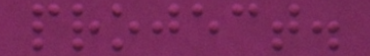project.
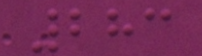283
